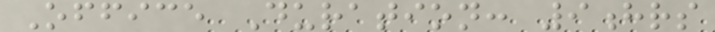Office Duration: 9hrs
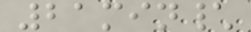21min\
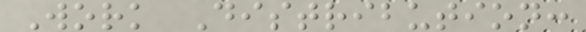Work Distribution:
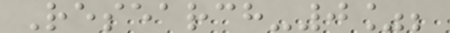Research-0%;
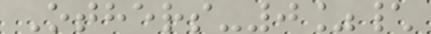Others-0%\
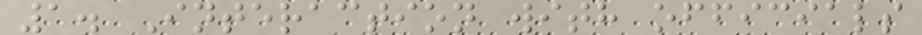1. Interaction with officials
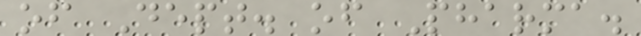of Dept. of Pharma.
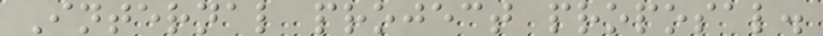Internal project proposal.
